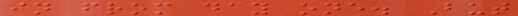in from day one. But
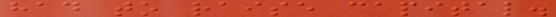had to raise capital.
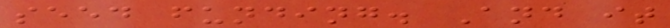seed funding. And it
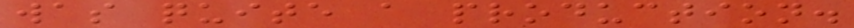was quite a production.
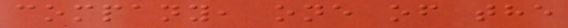company, one of the
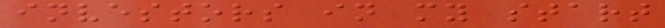investors in my start
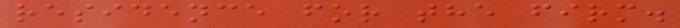residence for the firm.
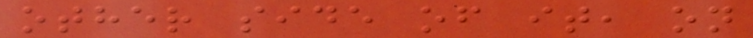other side of it, on
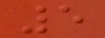5
